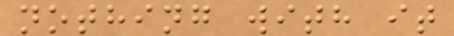nothing with it
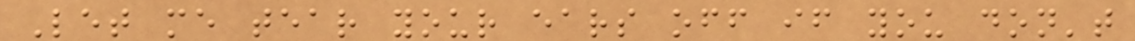Let me tear your ears off if you don't
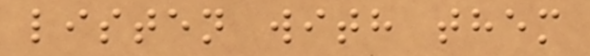listen with them
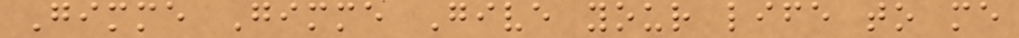Gimme Gimme Give your life to me
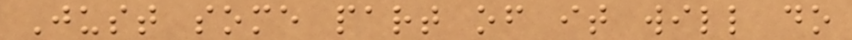Just some part of it will do
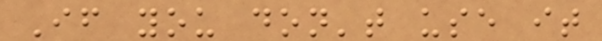If you don't use it
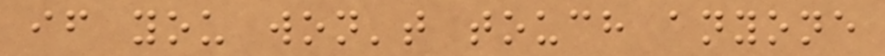if you won't touch anyone
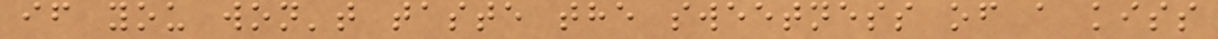if you won't taste the sweetness of a kiss
